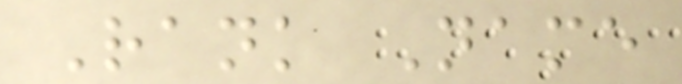Rank Name
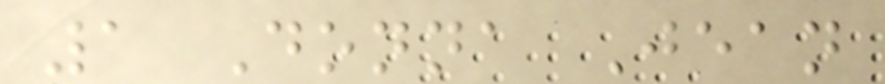1 Donna Jean
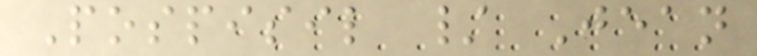Pospisil / Jean
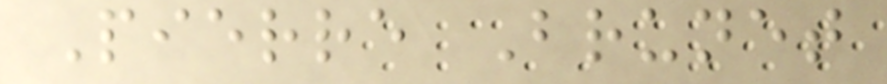Pierre Brunet
